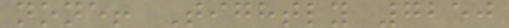none! Tightly 7250
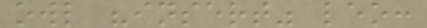owl "insert" leo:
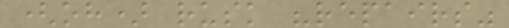(oh) rusk "repairs"
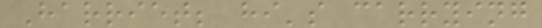Harriet; hi's carrying
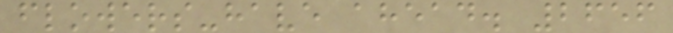flowers-have ahead. 2656
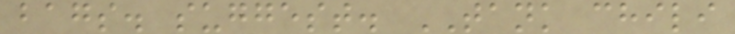bags. suggest. TANK chili
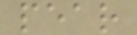pear
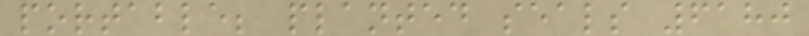portable; planted seals 6180
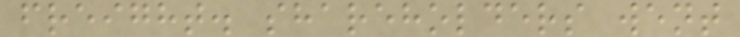freight. shareholders went
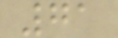71
